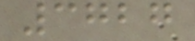3727
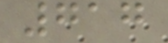717
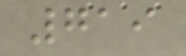719
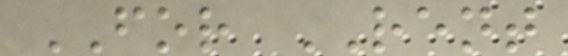FOR RENT
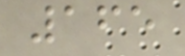165
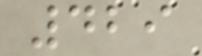429
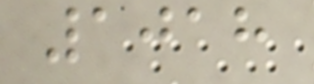1018
